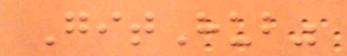GitHub"
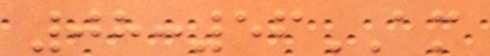08:56AM
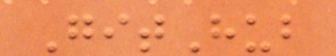GitHub
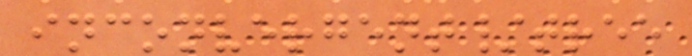inconvergent/tree
